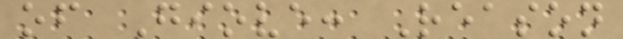of Giove: Reason
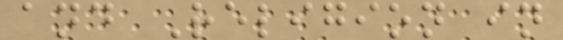and Religion in
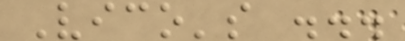Vico's ...
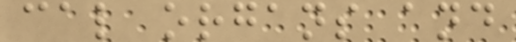cal organs and
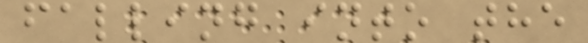falling into the
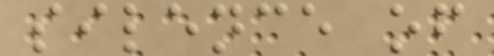silence of
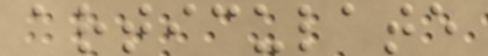articulate
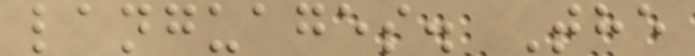languages. The
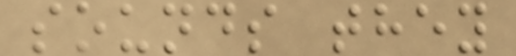sounds they
